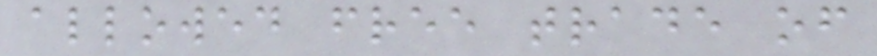allowed free trade of
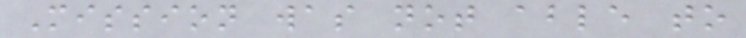Mission was not able to
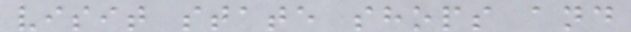visit state shops and
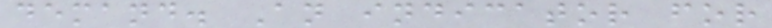demand. An indicator for
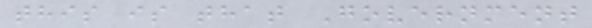this is that Government
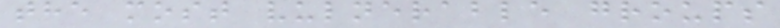the most vulnerable groups
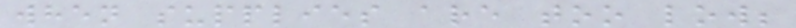when supplies are too low;
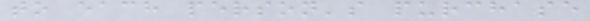to each person's purchase
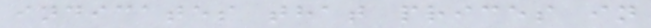indicates that prices in
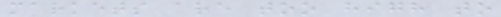markets are too high to
